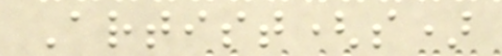Artist(s)
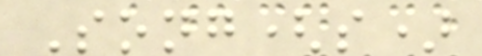Song(s)
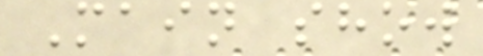Main show
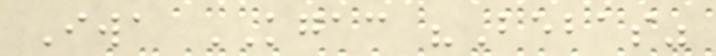Iwa KGAC "Bebas"
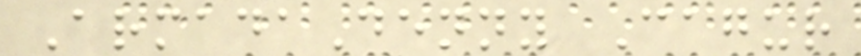ArmadaDenny Cagur
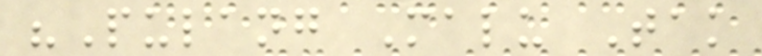"Pulang Malu Tak
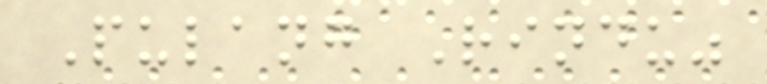Pulang Rindu"
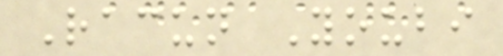Racun Youbi
